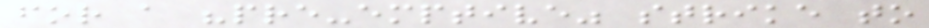for a "pre-emptive" strike to
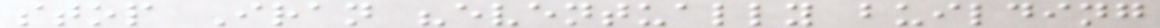stop Iran "eventually building
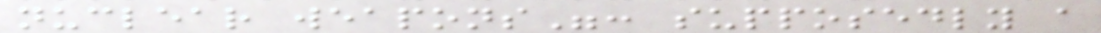nuclear weapons": supposedly a
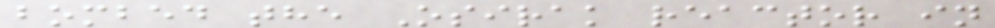bombed the Osirak reactor in
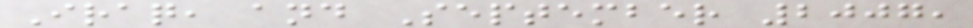Iraq, and September 2007,
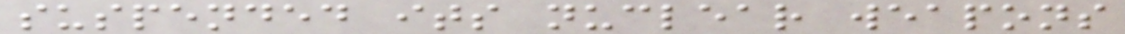suspended its nuclear weapons
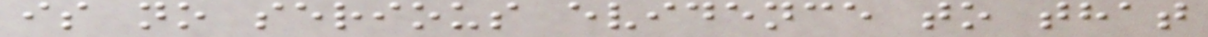is no serious evidence to that
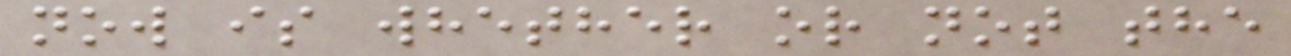now is whether or not the
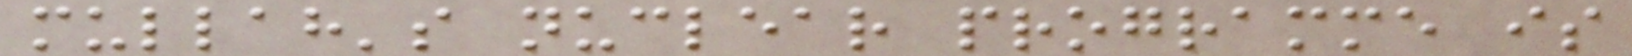mullah's nuclear programme is
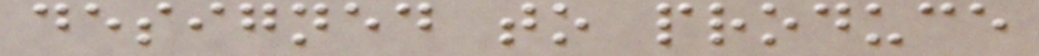designed to produce
